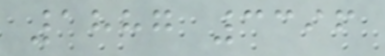1887 3396
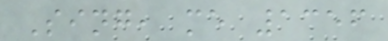Sing, me 1356
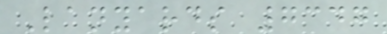Lanyards 7347
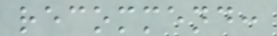recommend:
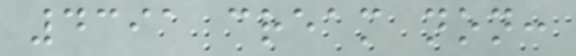4391 cream non:
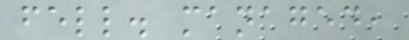fell. managed,
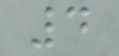4
